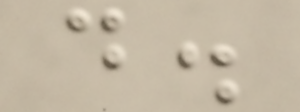d.
